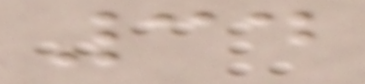34
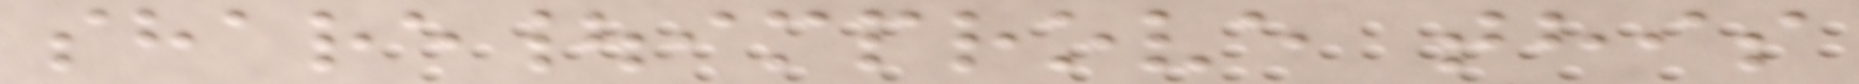share|improve this
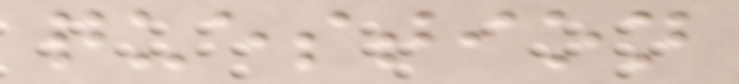question
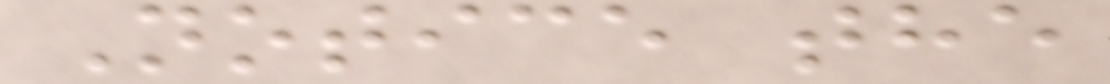Notice the
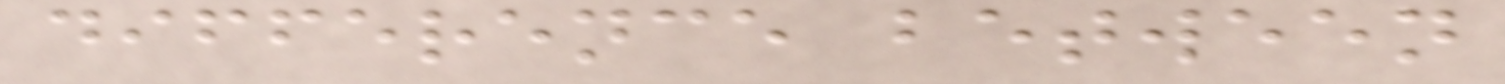difference between
